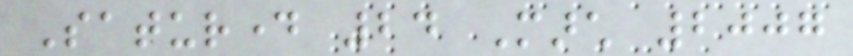Saturday 24 March 2007
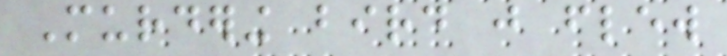Murdering bird just flew
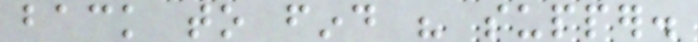back to find his supper.
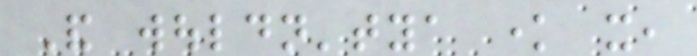And wouldn'tya know it,
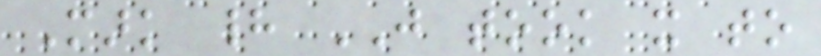Mark had JUST took it to
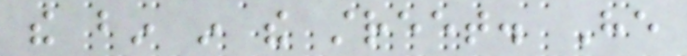the bin in the street. He
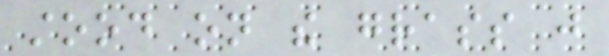stood on the grass just
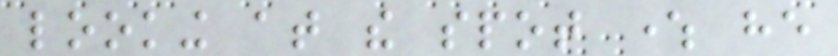looking at the spot where he
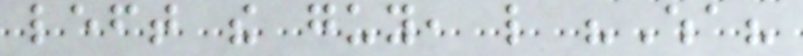left the guy, like "Wha?
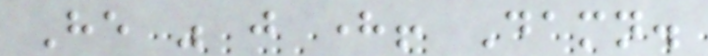He was just here! Damn.
